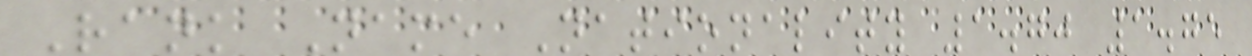Rank Name Nationality 1.70 1.75
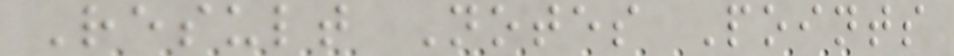Result Notes Points
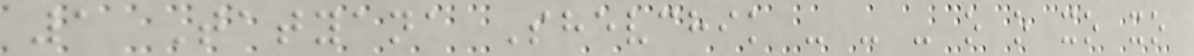1 Tatyana Shevchik - - - o o xo xo
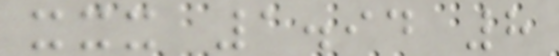xxx 1.94 8
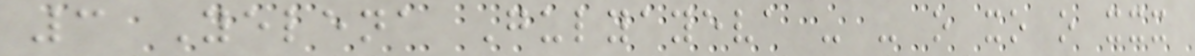3 Yelena Gulyayeva - - o xo o xxx
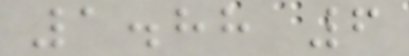1.88 6
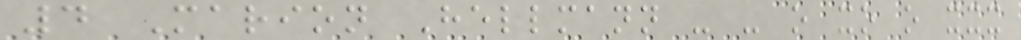4 Marion Hellmann - - o xo o xxx
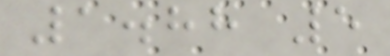1.88 5
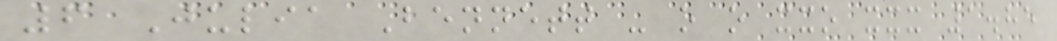6 Julia Bennett - o o xxo xxx 1.85
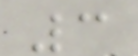3
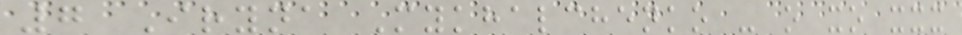7 Iryna Mykhalchenko - o xo xxx
